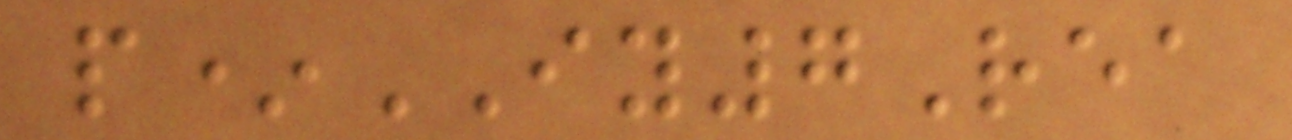p*IY7Rea
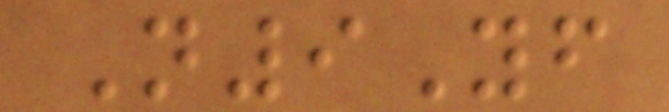N9Yf
